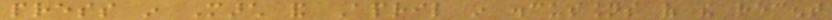press in March and April in discussions of the recent
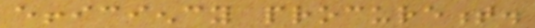efficiency procurement.
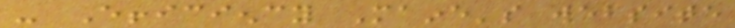- Efficiency Maine's website
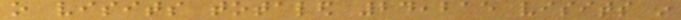o visits totaled 24,215 visits in
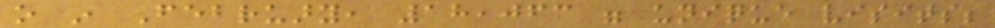o in February, 18,063 were unique visits;
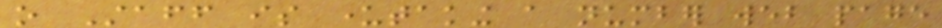o Staff is undertaking a number web page
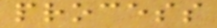process
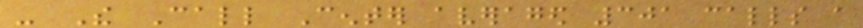- The Call Center averaged 301 calls a
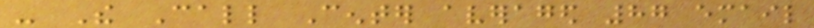- The Call Center averaged 87 email
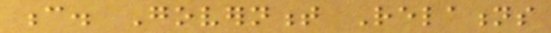c. Government Relations
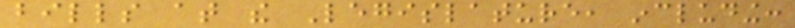bills at the Legislature, including:
